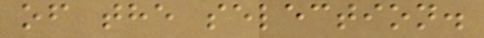of the selection.
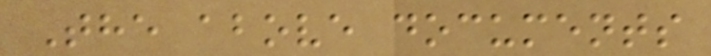The above documents
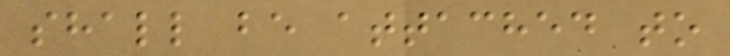shall be attached to
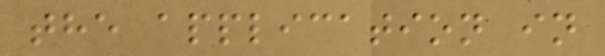the application in
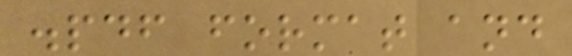.pdf format and
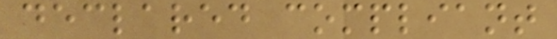declared compliant
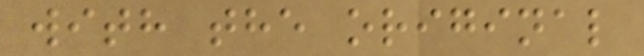with the original
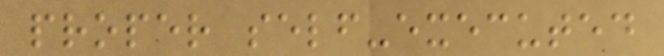proper self-executed
